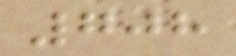708
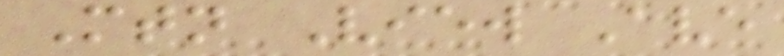Mtn View Ave
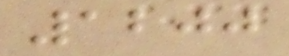1200
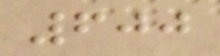600
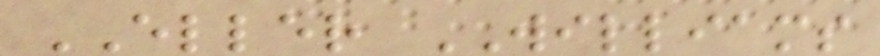ELLER WILLIAMS
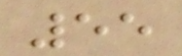55
